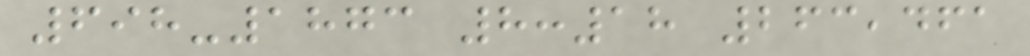698-1873 8:18 263,461
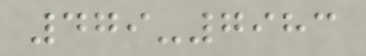479-7983
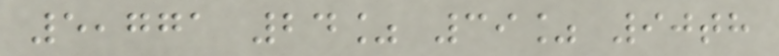5,771 24% 39% 90th
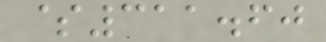$311.60
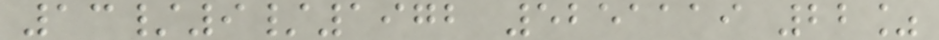13/9/1972 5251119 22%
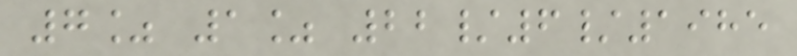7% 1% 22/6/1985
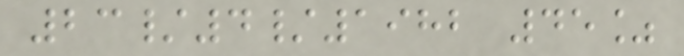23/4/1982 45%
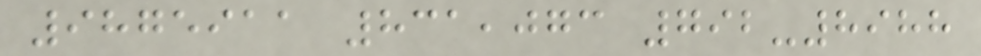9875911 831,073 792-8988
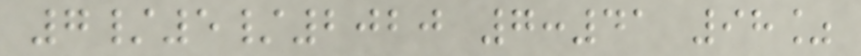7/5/2020 7:41 98%
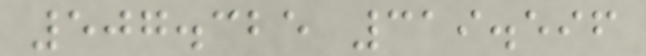507.325 319.596
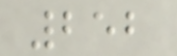252
